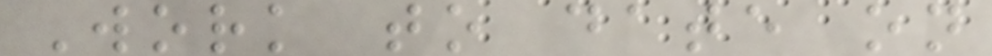Work to date on
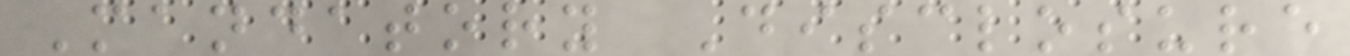Mandatory Disclosure
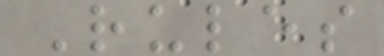Rules
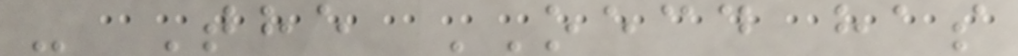- The OECD has
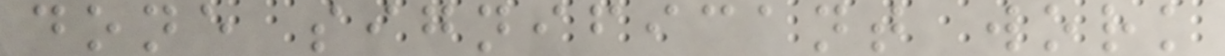done significant work
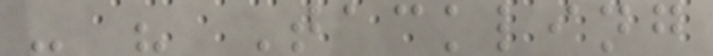- " Tackling
